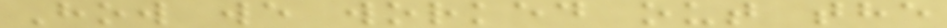How we worked out the
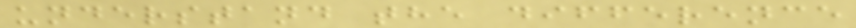understand the difference
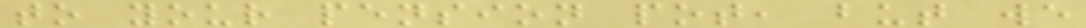to your pension pot, but we
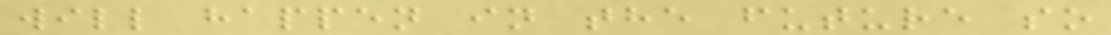will happen in the future so
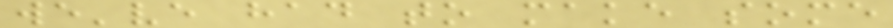we've had to make some
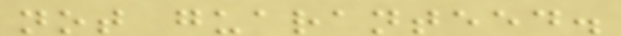not guaranteed.
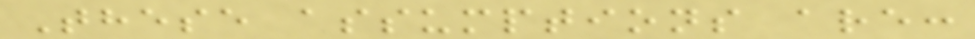These assumptions are:
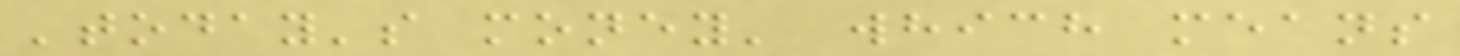'today's money' which means
